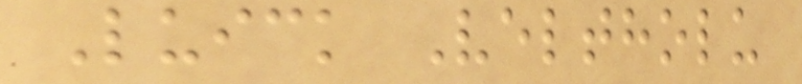Luick Veltholu
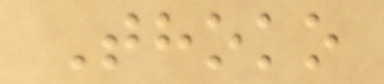Thoko
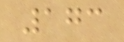173
